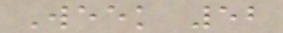Week 52
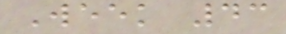Week 43
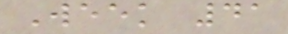Week 41
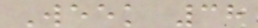Week 38
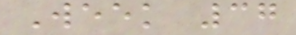Week 37
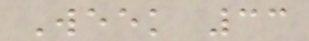Week 33
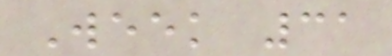Week 31
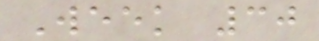Week 30
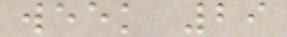week 29
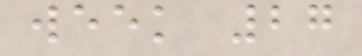week 27
